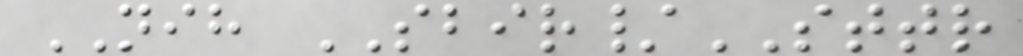NIH SBIR/STTR
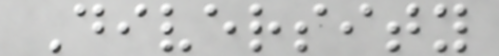Diversity
